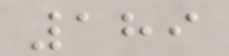189
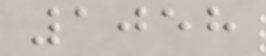1058
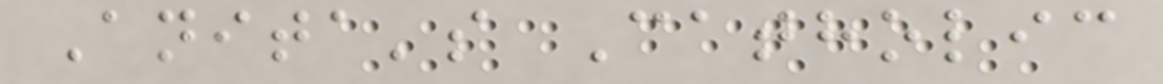Anita's Catholic
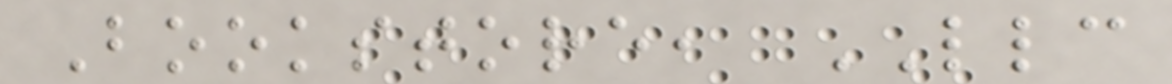Bookstore, LLC
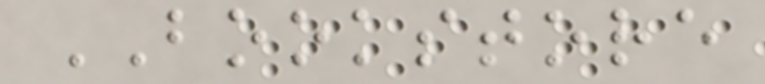BOOKSTORE
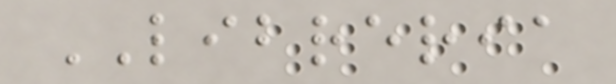LIBRERIA
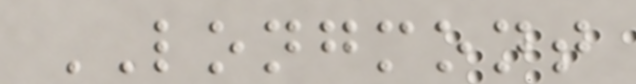LONGMONT
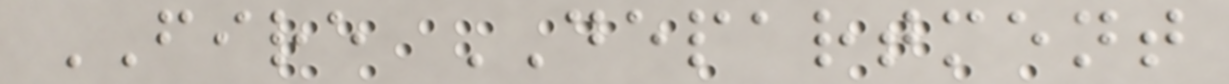FIRE DEPARTMENT
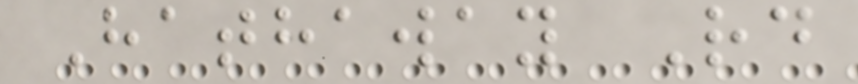Hathaway Rd
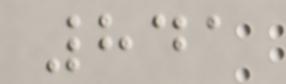841
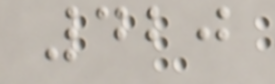420
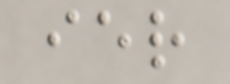ier
